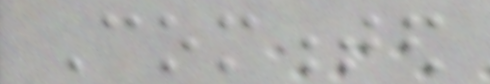Commented
